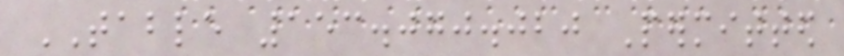TABLE 153.070.020 Permitted
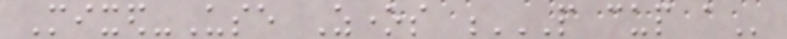Mixed-Use Zones P CUP A
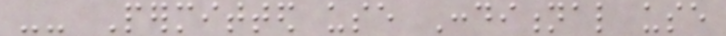-- Permitted use Conditional use
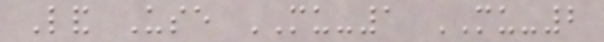Land Use MU-1 MU-2
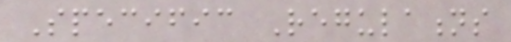Specific Regulations
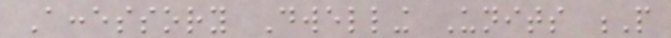Accessory Dwelling Units P
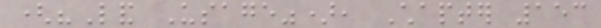("Land Usage"), Chapter 153
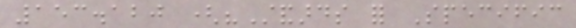153.120 ("Standards for Specific
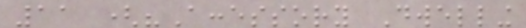11 ("Accessory Dwelling
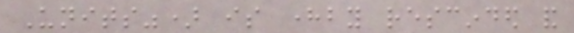Units") is hereby rescinded and
